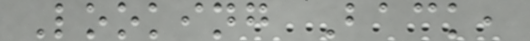Looking Back,
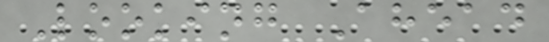Looking Ahead
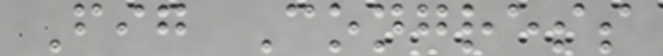Fig Congress
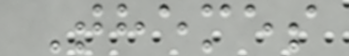Themes
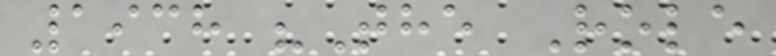1938 "The Role
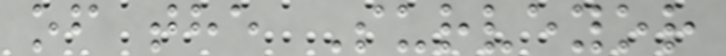of the Surveyor
